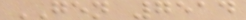GEN 7514
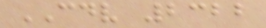CDV 2322
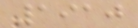1910
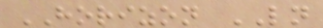HORIZON LN
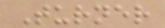Turner
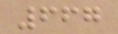667
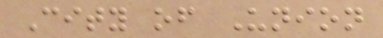City of Union
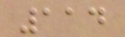114
